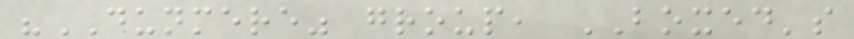"DUNMERE" group, BOXED's
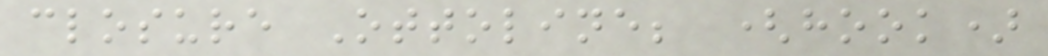closure Ottoline; (hook)
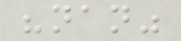"nan"
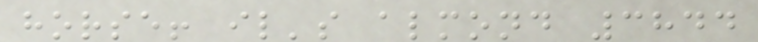horse! il's almond 3844
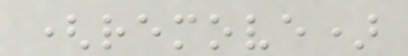(remove)
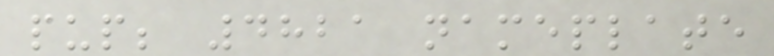pup; 4821 nameplate
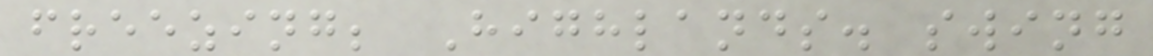freezing; Highlands. swing
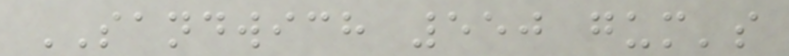SANDWICH 550 gum's
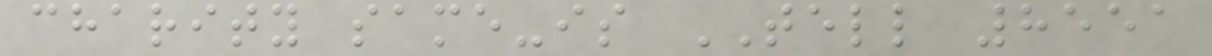charity same-is TELL 8551
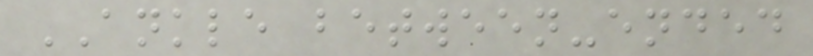ANKLE between-ended
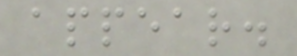appear.
